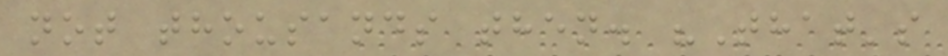not thousands then. "That's
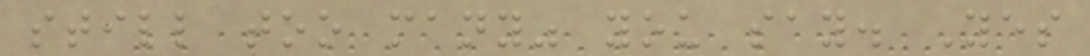still too many" you say. Yes
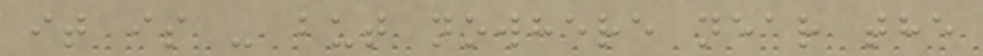it is - but nowhere near the
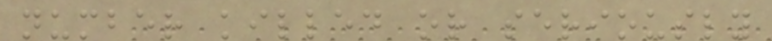number killed or seriously
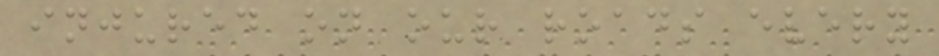injured on our roads every
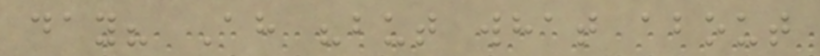day? Ah "but what about
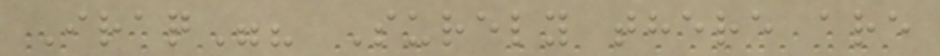Iraq"? Surely there are
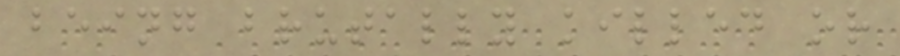being brutally killed or
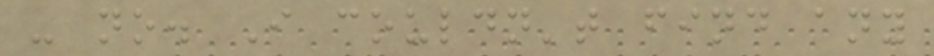- no. I couldn't find any
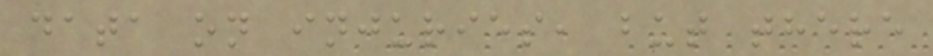data on injuries, but there
